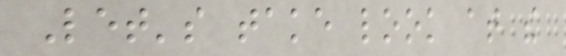Let's take look at the
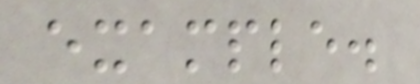example.
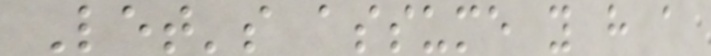Let's assume you have a
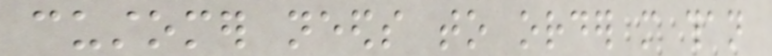customer needs to order more than
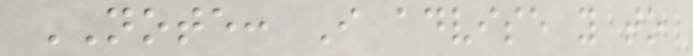NOTE: I advise you to
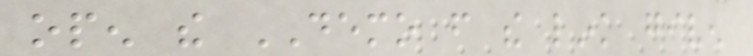open the DEMO from the link given
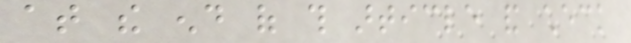at the end of this article and check
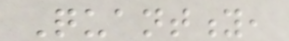Quantity,
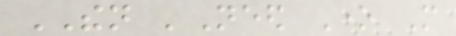THEN 'Need One More
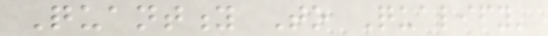Quantity To Qualify'
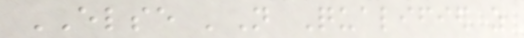ELSE 'Not Qualified as
